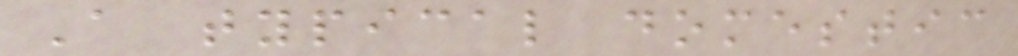A typical domestic
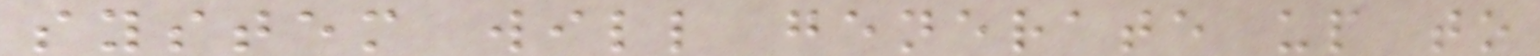system will generate up to
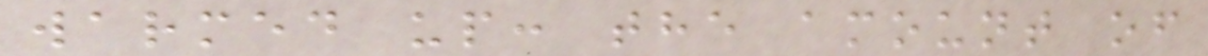warmed up: the amount of
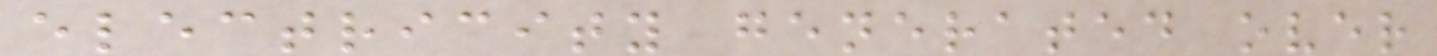electricity generated over
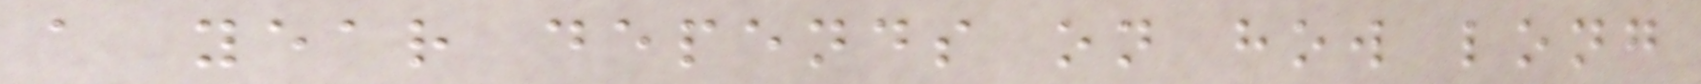a year depends on how long
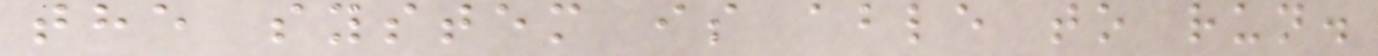the system is able to run.
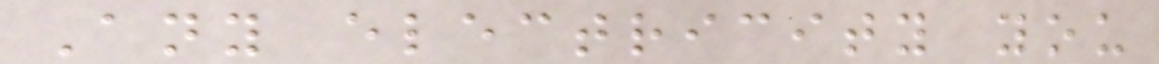Any electricity you
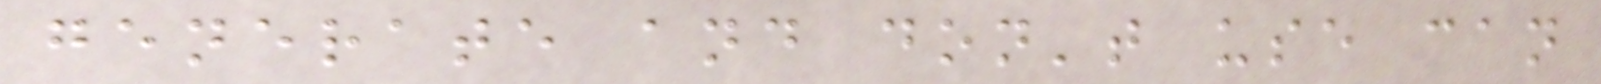generate and don't use can
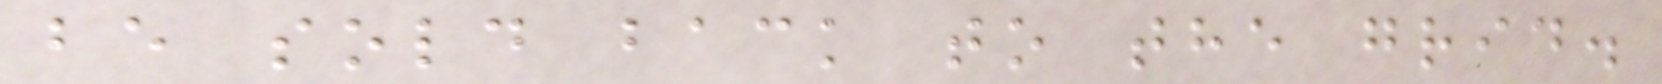be sold back to the grid.
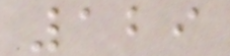129
